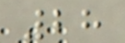28
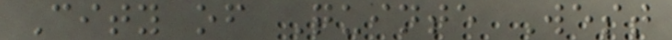City of Quinte West
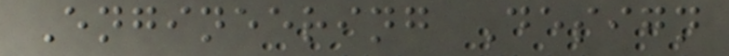Engineering Design
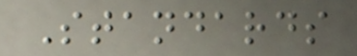Standards
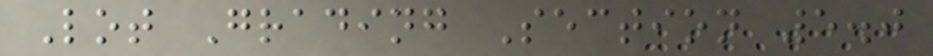Lot Grading Section 5.0
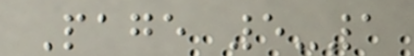Page 5-1
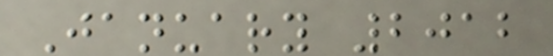January 2012
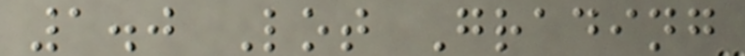1.0 Lot Grading
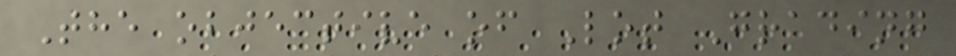The objective of Lot Grading
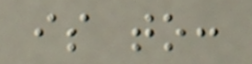is to:
